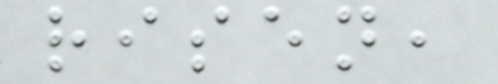risen,
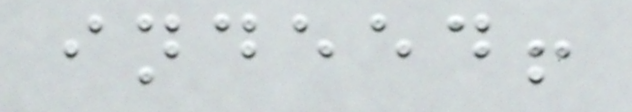indeed!
